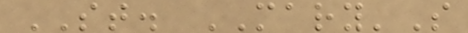ST. MARY'S
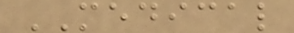MEDICAL
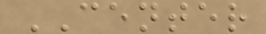CENTER
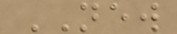NEW
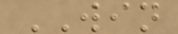WIN
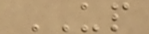UP
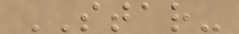STAR-
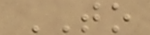TO
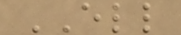ELL
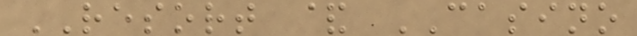RESORT & CASINO
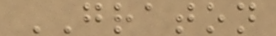GRATON
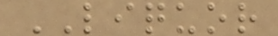LIQUOR
